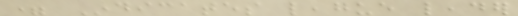= Indicates league leader
